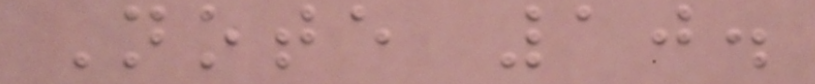Note 10.
